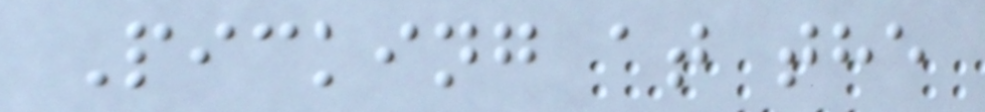Picking at the
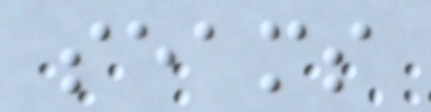seams
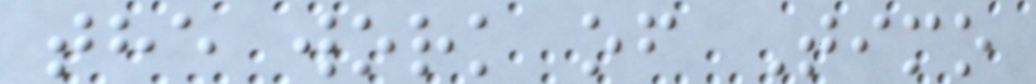the work of Timo
